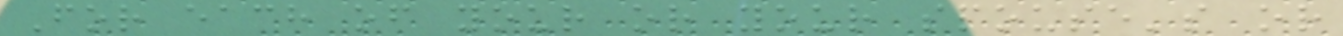For each of your or your spouse's or
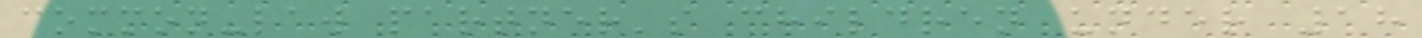common-law partner's children under 18
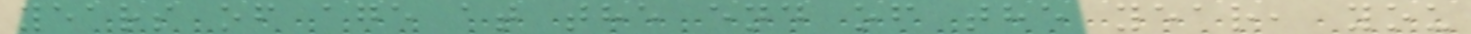years of age at the end of the year, you
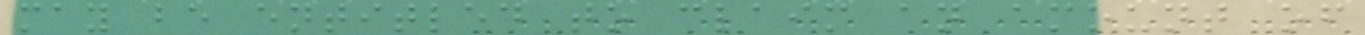may be entitled to claim an amount of
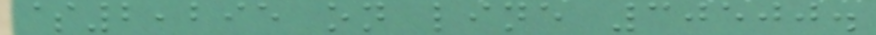$2,295 on line 30500.
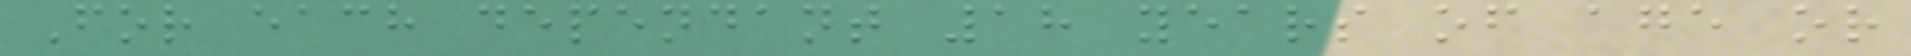For each dependant 18 years of age or
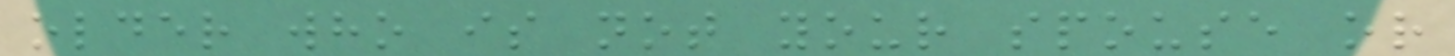older who is not your spouse or
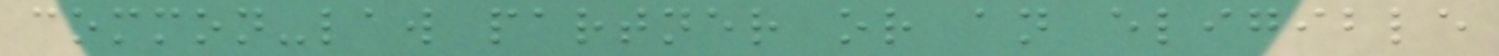common-law partner or an eligible
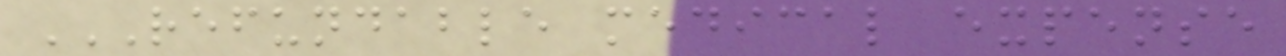REFUNDABLE MEDICAL EXPENSE
